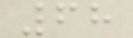68
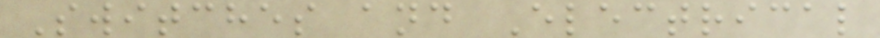Switches and Electrical
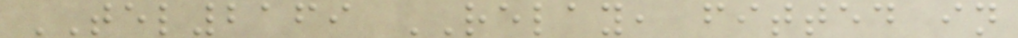TEL2169 RELAY, fitted in
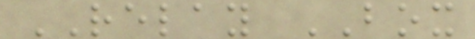RELAY BOX
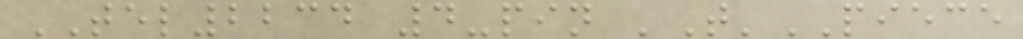TEL2234 4-pin 'T'PIECE
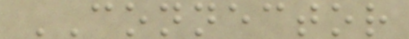CONNECTOR
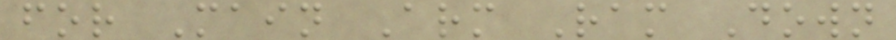for Main Arm Ram Down
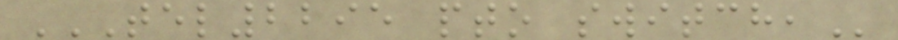TEL2295 PTO SWITCH,
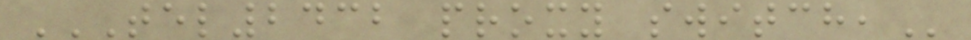TEL2432 PROXY SWITCH,
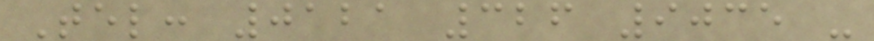Tel: 0121 326 9035 -
